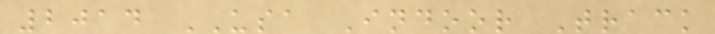2014 USA Indoor Track
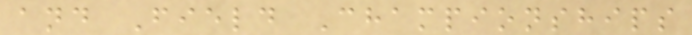and Field Championships
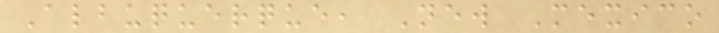Albuquerque, New Mexico
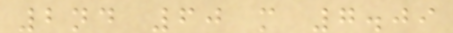2nd 60 m 7.09
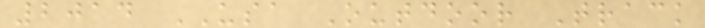2014 USA Outdoor Track
